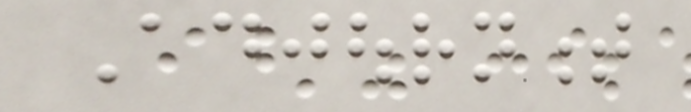Adjournment
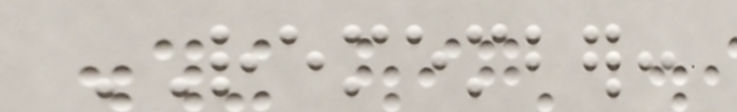REMEMBER:
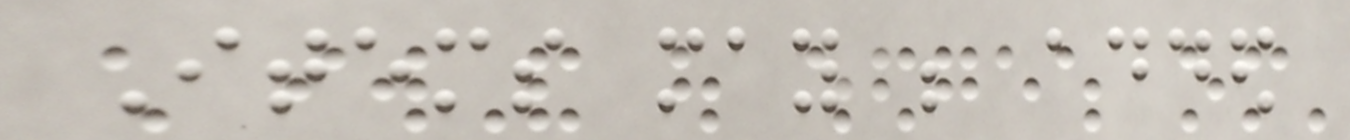Items may be added
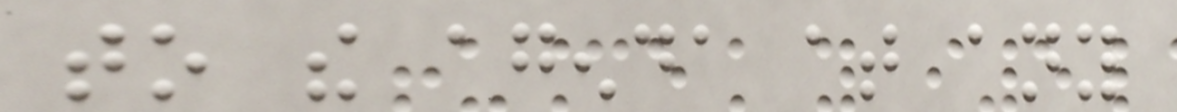to the agenda at any
